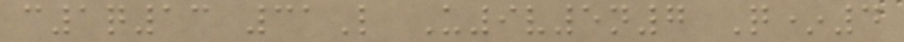c1q13 31L U9v5n7 Q*4
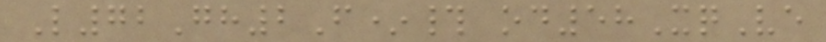L72Gh2F*# od58XqVe
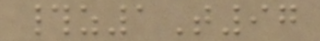#z1T97
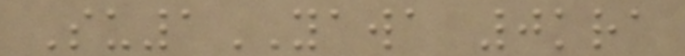Su1YAWA 0kra
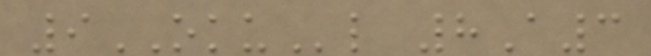9OKUl 8A3
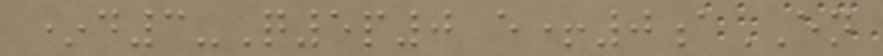*d3-Q5p0 e+0aEN
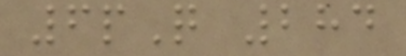6pQ 284
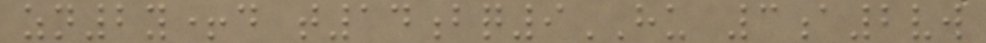zn2y+d t14bq9HU 3a2vw
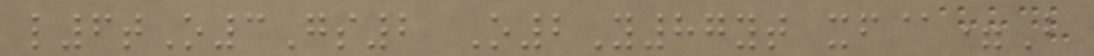l6tO3Gs2 O2Y87yt xf@=B
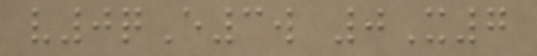v0qE3w 0X7
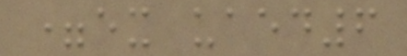=ex uaed6
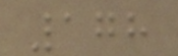178
